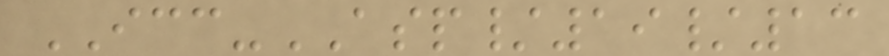ICC-ASP/19/13
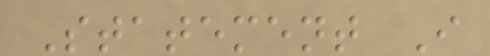Statement I
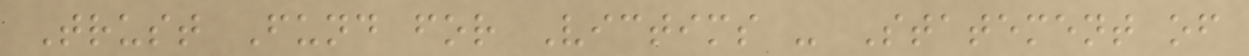Trust Fund for Victims - Statement of
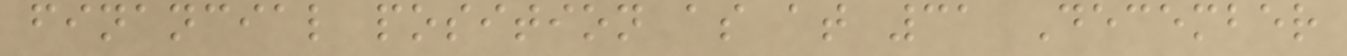financial position as at 31 December
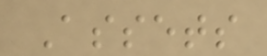Assets
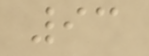93
